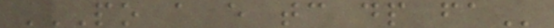PO A E TC DP FA
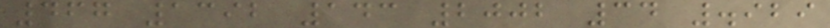467 1392 143 2002 34 .929
